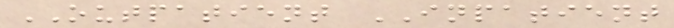OUTPATIENT INPATIENT
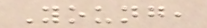Young,
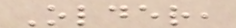Older,
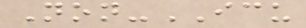Non-ICU
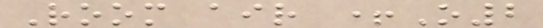Room air +O2
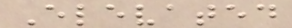Elevated
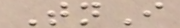TnI
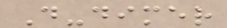D-dimer
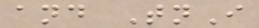and TnI
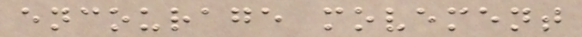encourage movement
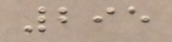295
